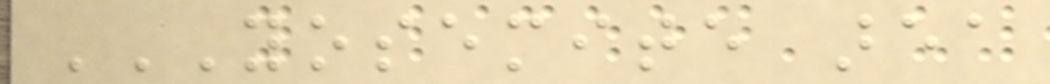YOSEMITE AREA
